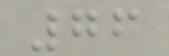76
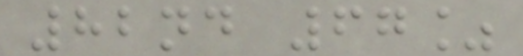82nd 67%
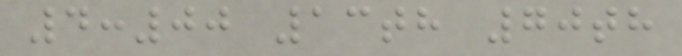4:00 13th 70th
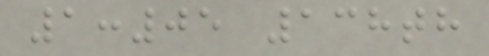1:05 138th
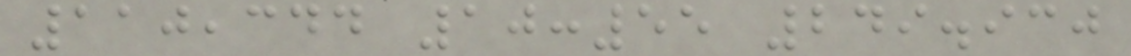110,344 10:55 249.930
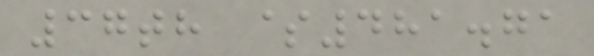37th $481.71
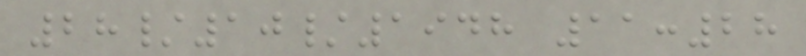28/10/1948 11:28
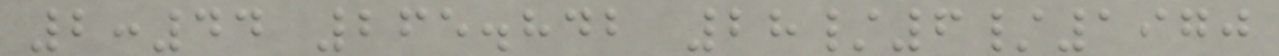2:44 265.842 28/6/1970
